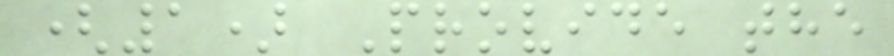(1) Provide the
